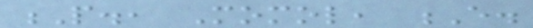P., Momol, E.
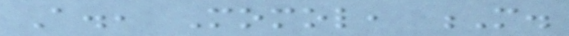A., Momol, M.
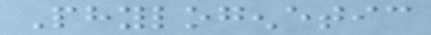Phylogenetic
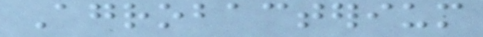Agrobacterium
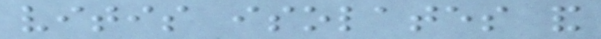vitis isolates and
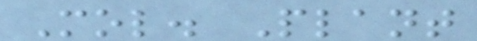Mol. Plant
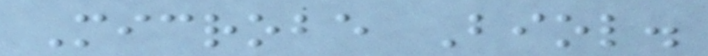Microbe Biol.
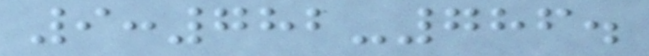9:782-786.
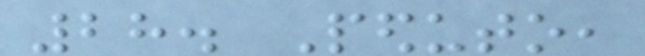28. Peduto,
